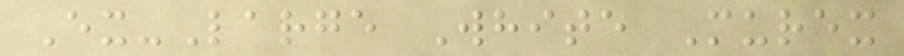Ex-Large White Murex
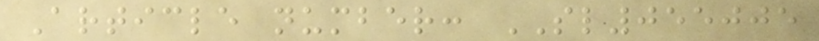Article number: SL055005
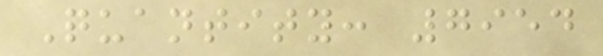Quantity: 7954
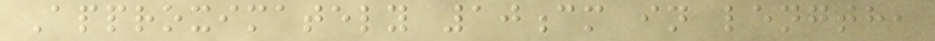Approximately 10cm in length,
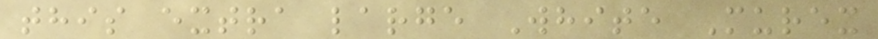this extra large White Murex
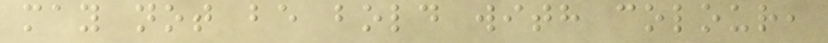may not be bold with colour,
